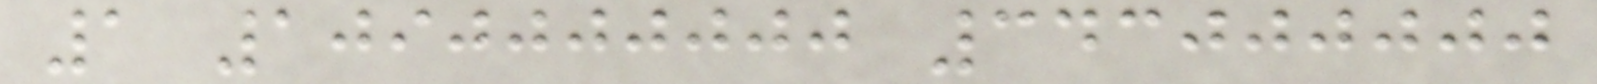1 1090000000 343000000
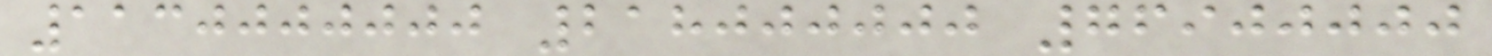1130000000 218000000 76900000
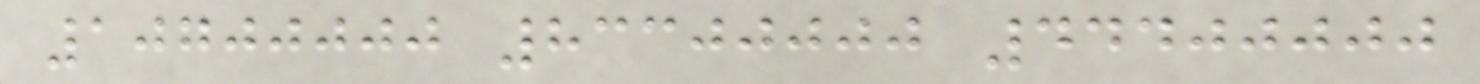10700000 83300000 44400000
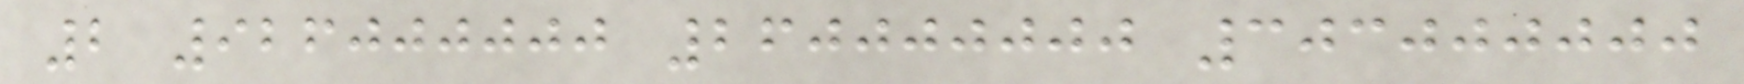2 926000000 260000000 303000000
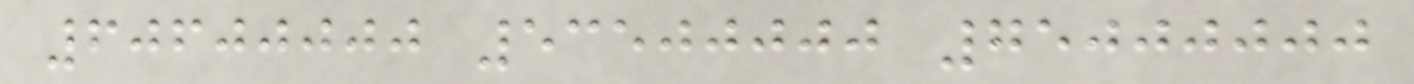60600000 53500000 75000000
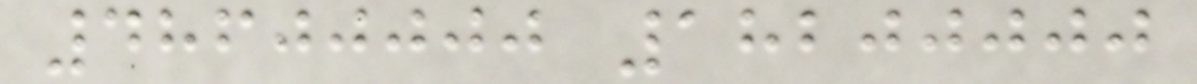48600000 18200000
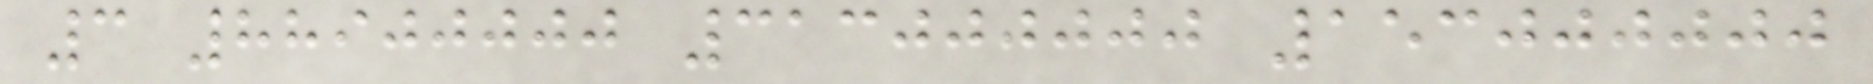3 88900000 313000000 153000000
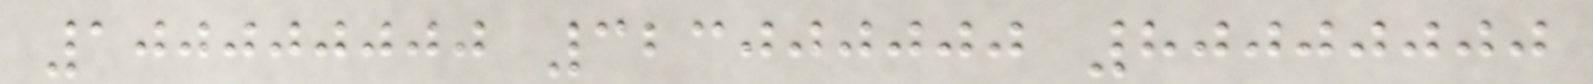100000000 323000000 80000000
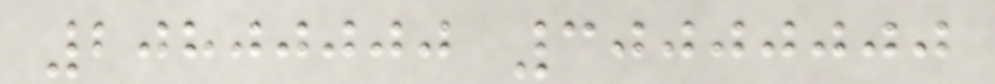20800000 30000000
